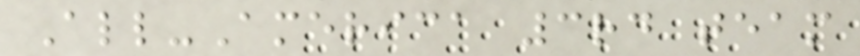All-America 3rd team
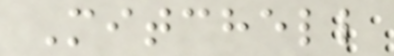Mitchell
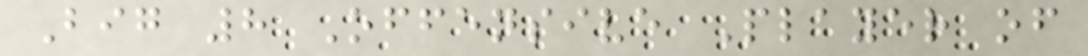Big 8 Offensive Player of
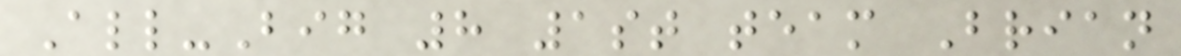All-Big 8 1st team Brian
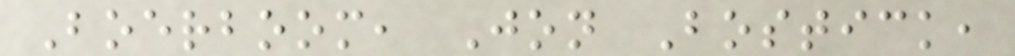Boerboom, Jon Bostick,
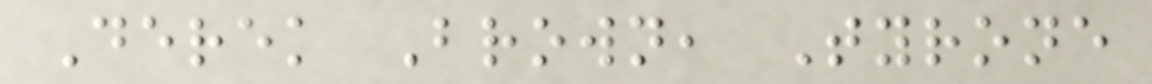Derek Brown, Tyrone
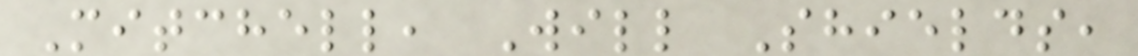Mitchell, Will Shields,
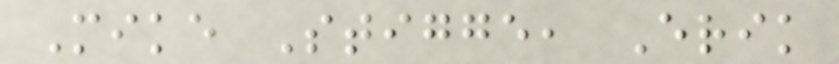Mike Stigge, Erik
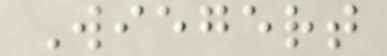Wiegert
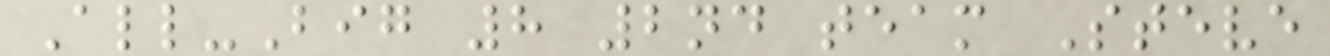All-Big 8 2nd team Steve
